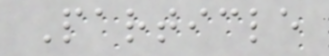Particle
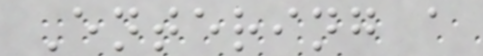Entering a
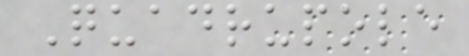Quadrupole
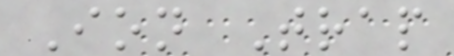Ion Trap
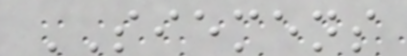SIEMENS
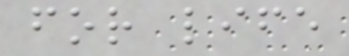for life
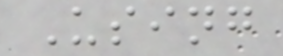Using
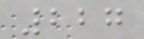227
